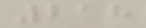218
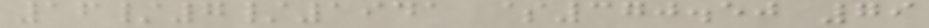16/7/1941 $370.50 79
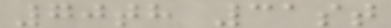70th 31st
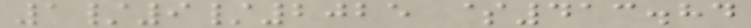1/9/2025 $413.84
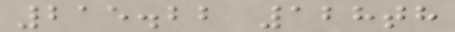215.22 128th
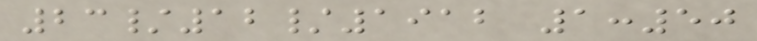23/12/1912 1:50
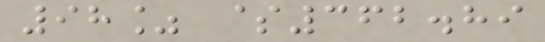98% $362.89
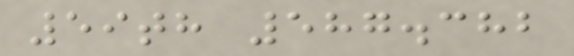59th 587.382
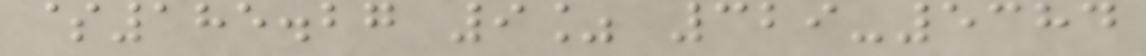$185.27 9% 329-5384
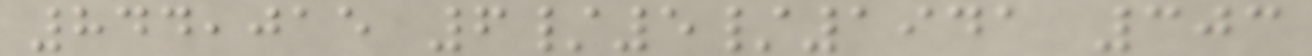844,015 6/5/1941 303
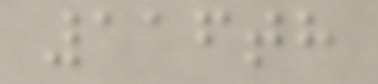116th
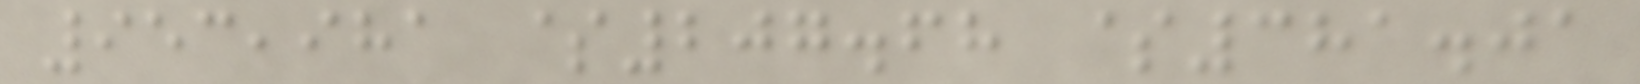953,981 $207.68 $381.01
